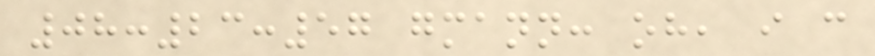08:23:57 gmann: oh, i c
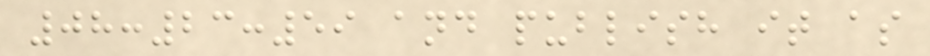08:23:59 and publish it as
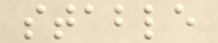stable
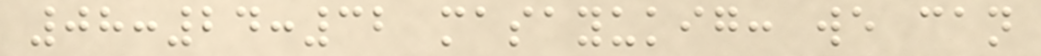08:24:32 masayukig: we can
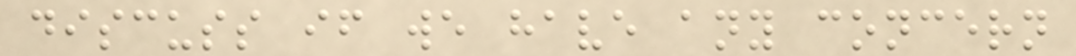discuss if we have any concern
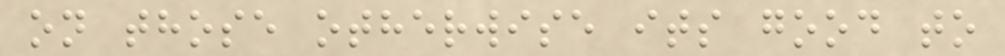on those otherwise its good to
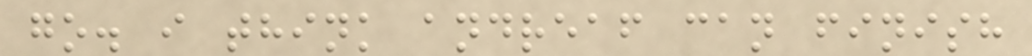go. i think andreaf can finish
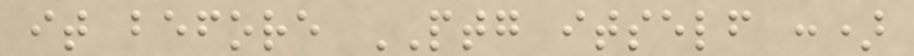it before PTG itself :)
